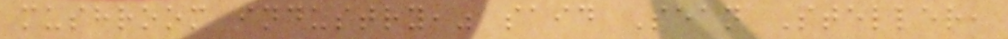mushroom industry," said Sean Steller,
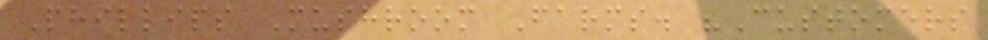Phillips Mushroom Farms. "Customers
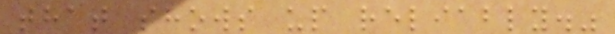that shows up reliably."
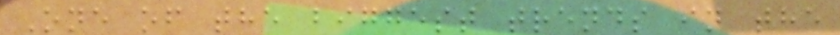One of the biggest trends in the
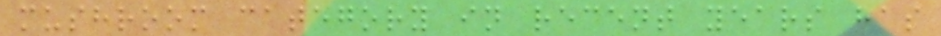mushroom category in recent years has
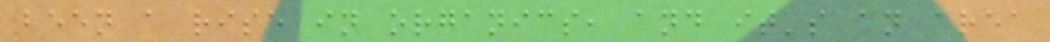been a rise in organics, and it's an area
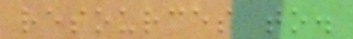resources to.
